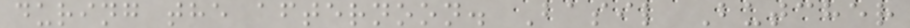during the afternoon. Basil Butcher
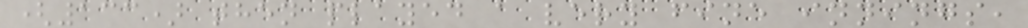(133) then played a very fine innings,
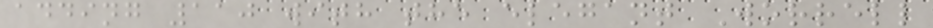adding 110 with the elegant Worrell
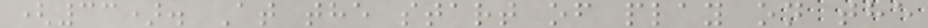(33). At the start of play on the
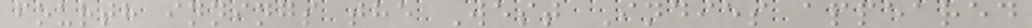fourth innings the West Indies appeared
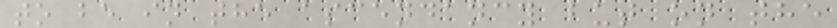to be in the ascendancy but on the
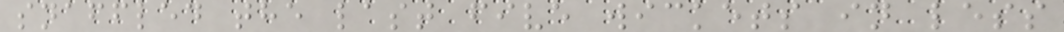snaffled the last five wickets in less
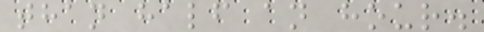than half an hour.
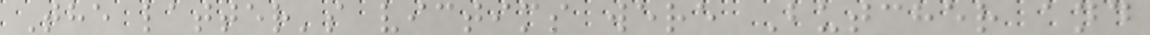The latter's victims were Butcher and
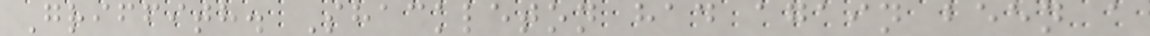Griffith. Shackleton had again been a
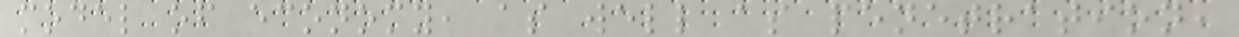model of economy, as well as penetration,
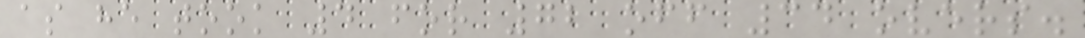as he took 4 for 72 off 34 overs.
